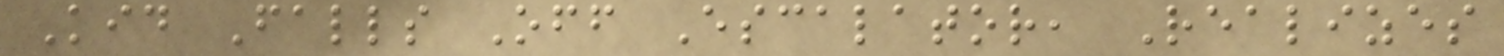Kid Falls Off Escalator, Realizes
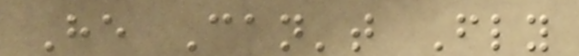He Can't Fly
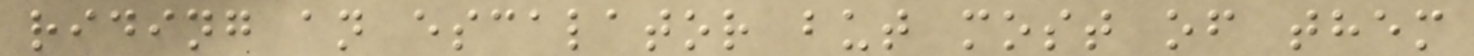riding an escalator but most of them
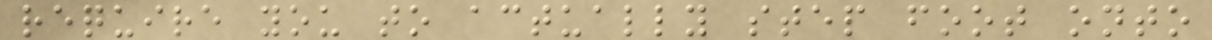require you to actually step foot onto
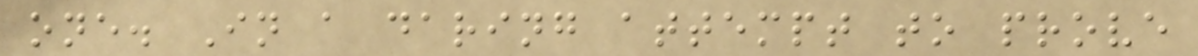one. In a daring attempt to prove
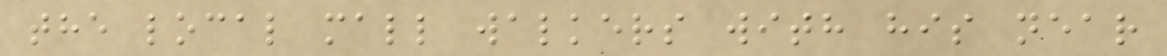the local mall walkers with his near
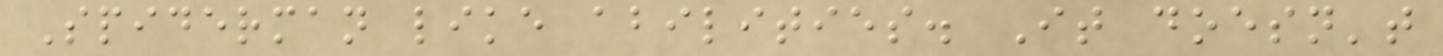Spiderman like abilities. It doesn't
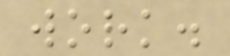work.
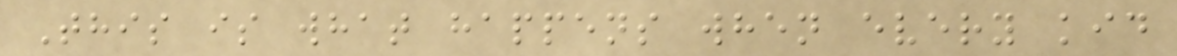This is what happens when every kid
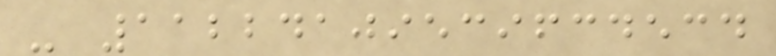- 11224109539634534
